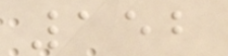152
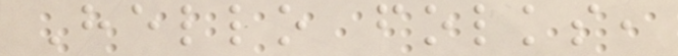Hello folks,
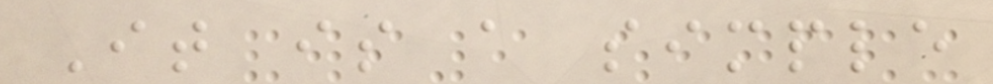It is a simple
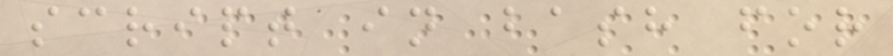script in bash for
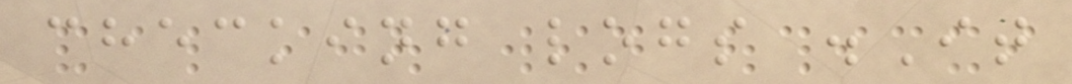checking logs .It
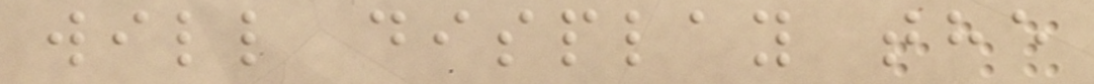will display the
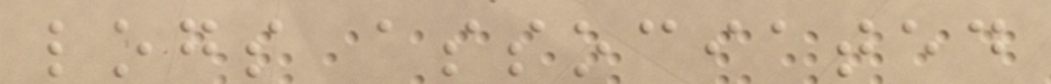logs associated
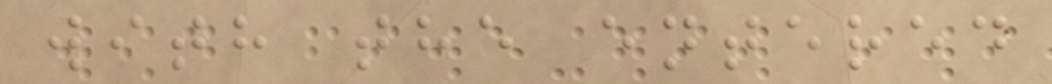with the entered
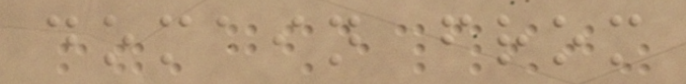domain from
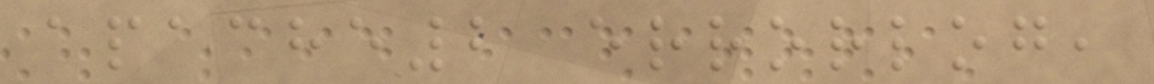apache2 errorlog,
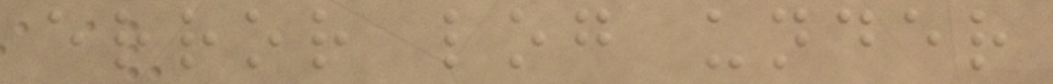error log under
